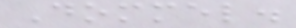Dommel.
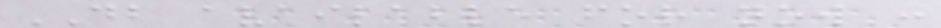DB available for now :
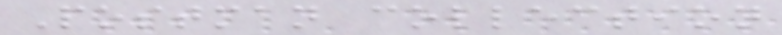Postman collection
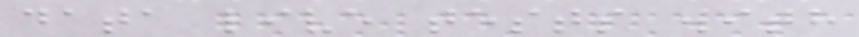data live tests with
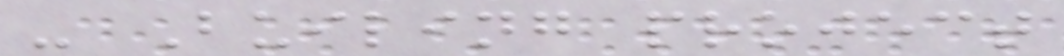- Builing project
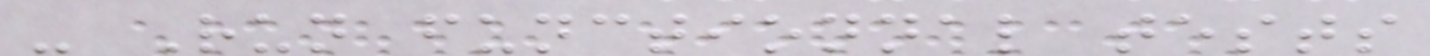- Run functionnal tests
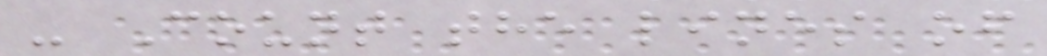- Count the lines of
